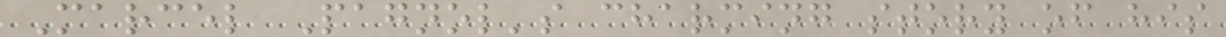Marcel Pagnol's charming story of his
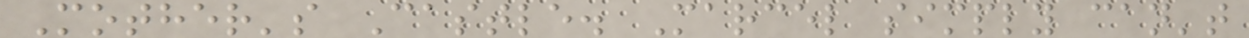Mother's Castle. Marcel simply can't
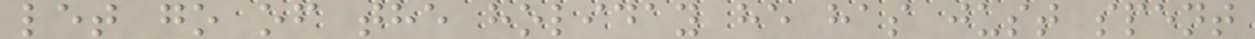let go of the holiday he has just spent
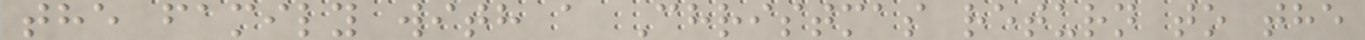the family with a Christmas return to the
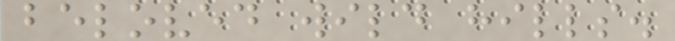beloved wild hills.
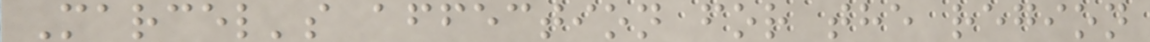Marcel's affection for the region
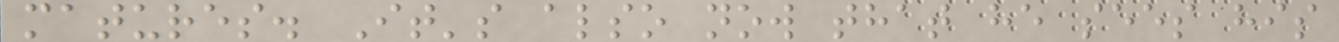matures. It's also now that he sees his
